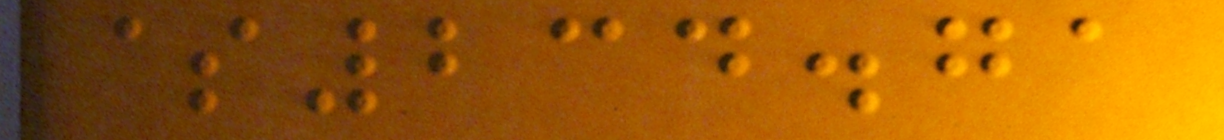$234.71
